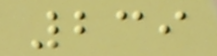239
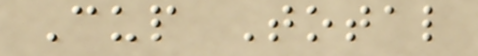Cup Total
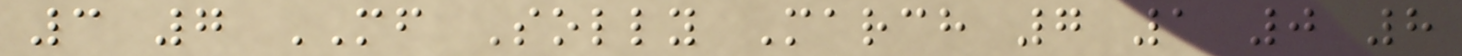3 7 MF Solly March 7 1 0 8
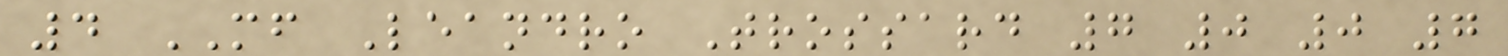4 MF Leandro Trossard 7 0 0 7
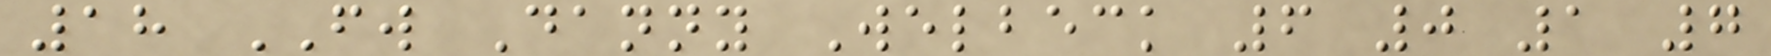18 FW Danny Welbeck 6 0 1 7
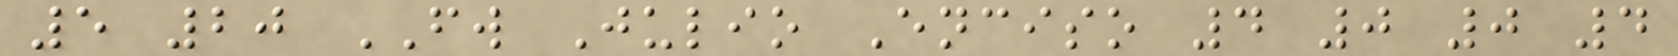5 20 FW Julio Enciso 4 0 0 4
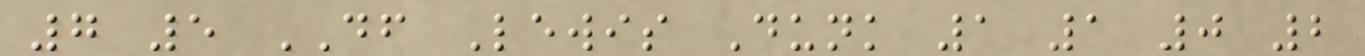7 5 DF Lewis Dunk 1 1 0 2
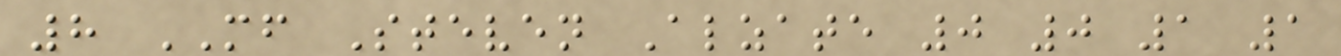8 MF Steven Alzate 0 0 1 1
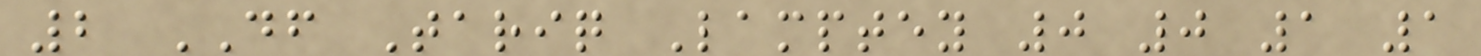2 DF Tariq Lamptey 0 0 1 1
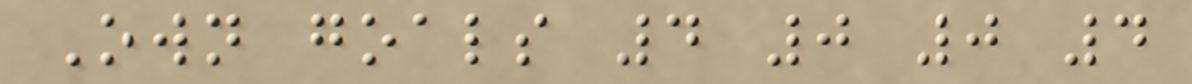Own goals 4 0 0 4
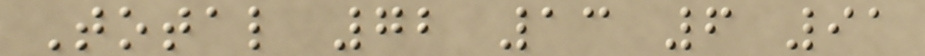Total 72 13 6 91
